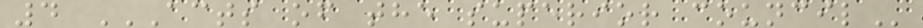4 ACTS OF THE SUPERIOR COUNCIL
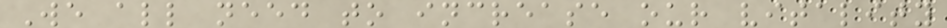We all need to increase our vitality
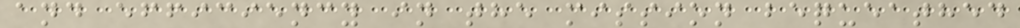and efficiency in the mission bequeathed
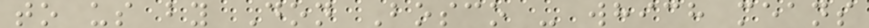to us by Don Bosco - which means
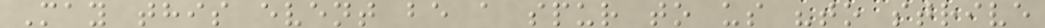May this event be a spur to us "to strive
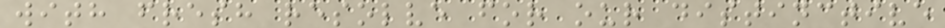with fresh resolve for our distinctive
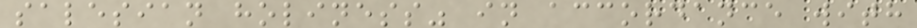salesian holiness" in accordance with
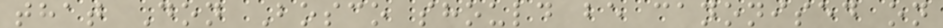that Don Bosco should be canonised on
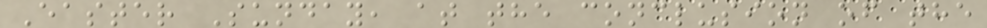Easter Sunday, at the conclusion of the
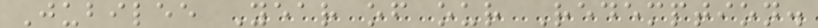Jubilee Year of our Redemption.
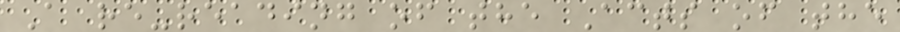A re-reading of the Acts of the
